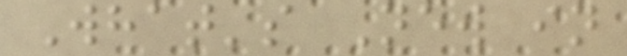What's New in
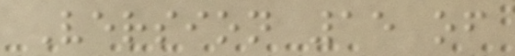Version 15 of
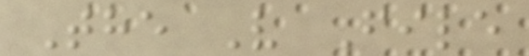The V File
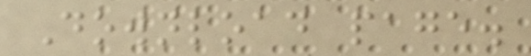Download page.
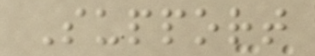Support
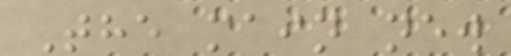The main new
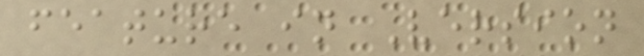feature in Version
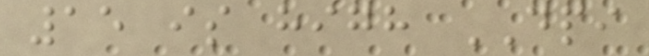15 is high DPI
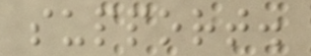support.
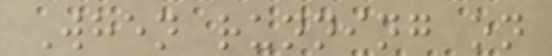When running on
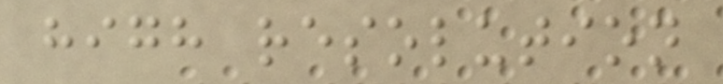high resolution
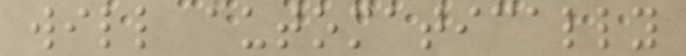will automatically
